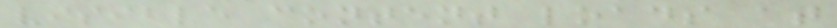visible content loads at
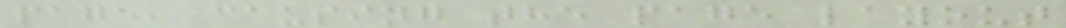page, causing the page layout
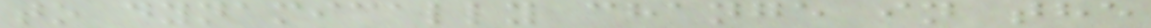to dynamically change in the
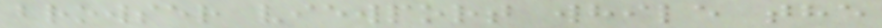browser viewport while the
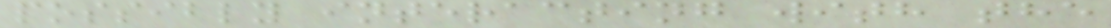possibly interacting with the
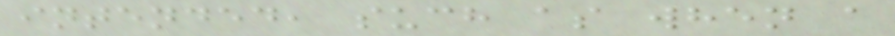intended, such as when a
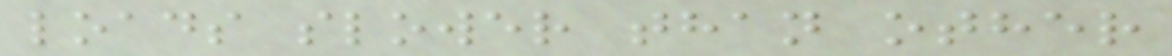loads slower than other
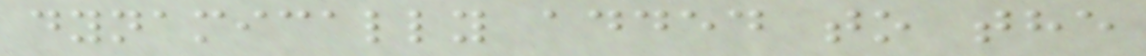dynamically added to the
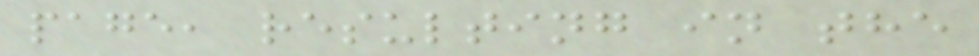page, resulting in the
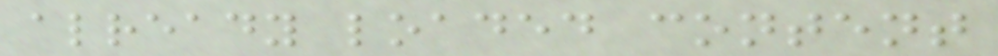already loaded content
